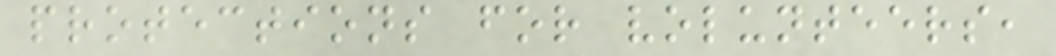protections for volunteers,
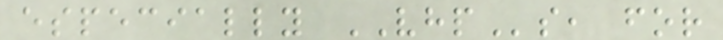especially VHPs, for
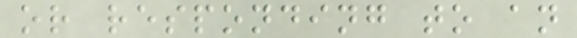or responding to an
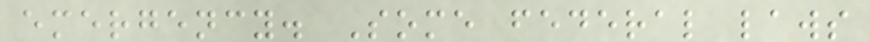emergency. Some federal laws
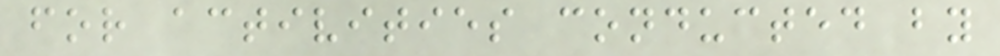for activities conducted by
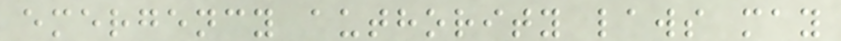emergency authority laws may
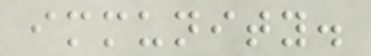immunity.
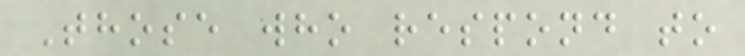Those who respond to
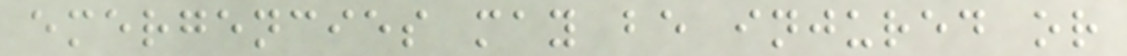emergencies may be injured or
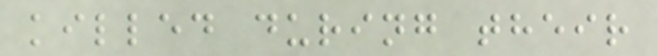killed during their
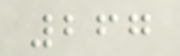267
